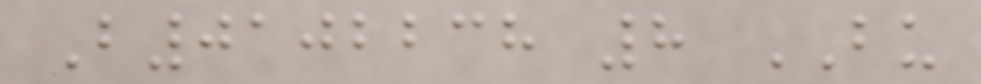B0102238 8 BU
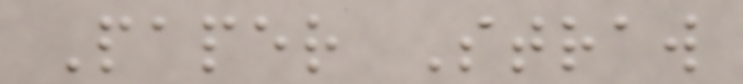Paper Straw
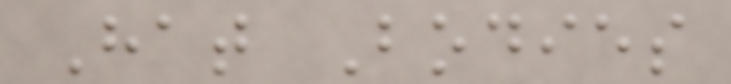Hat Bodies
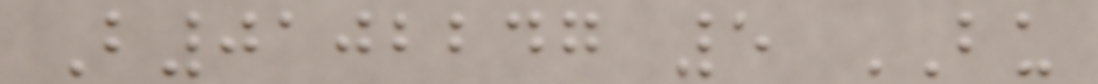B0102247 5 BU
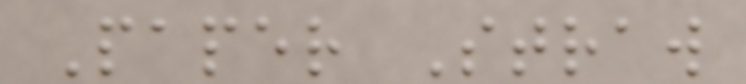Paper Straw
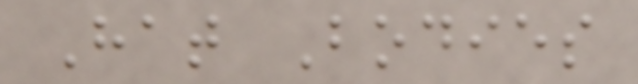Hat Bodies
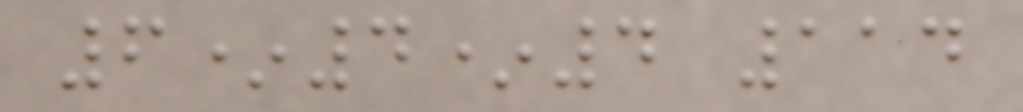6*4*4 114
